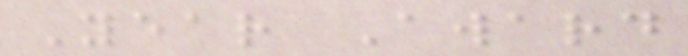Year Award
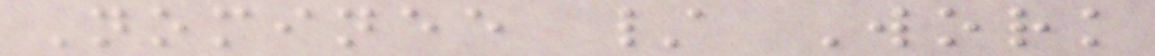Nominee / Work
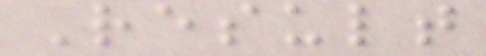Result
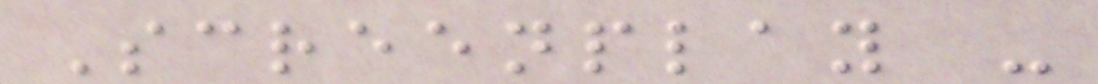Screenplay -
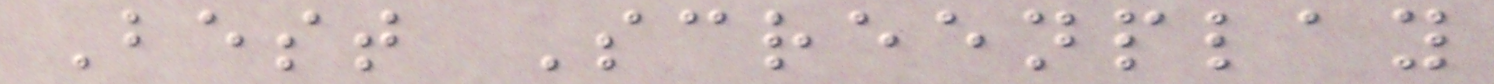Best Screenplay
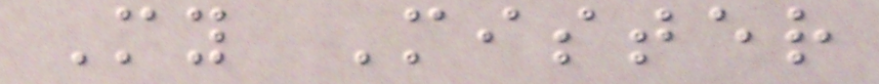My Mister
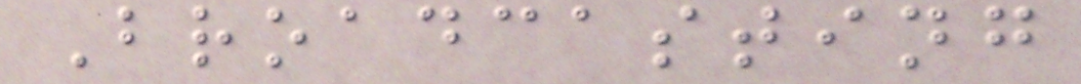Broadcasting
